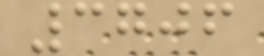3706
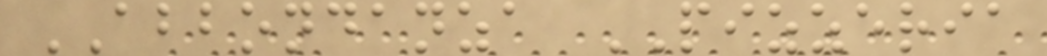ABBONDANZA PIZZERIA
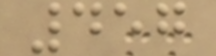457
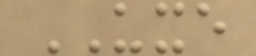UXE
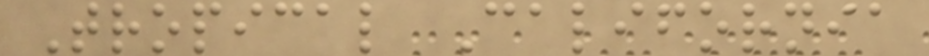Tropical California
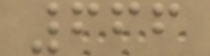666
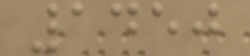1450
